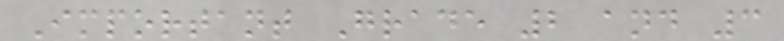Important Grade 2 and 3
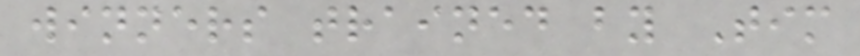winners trained by Tim
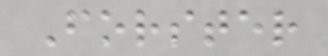Forster
